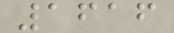1616
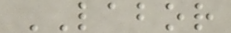LABOR
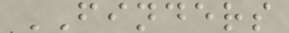FINDERS
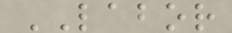LABOR
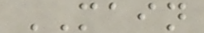MAIN
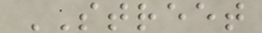STREET
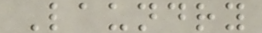Laundry
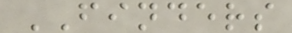FINDERS
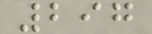297
